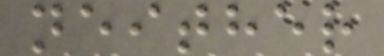neither
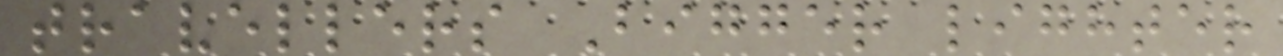travellers Bigger lighter
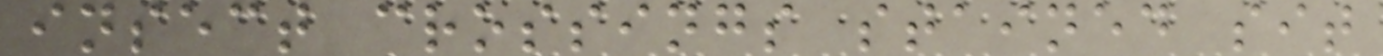insect crossings stained sit
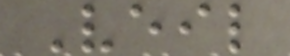Veil
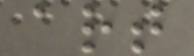art
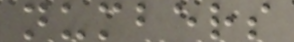numbers
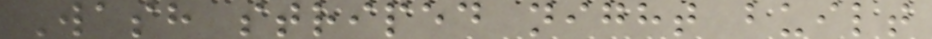Wash striped night built
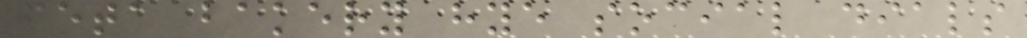feta bakery hye social dials
